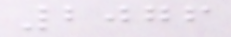2076
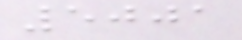5001
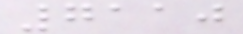7110
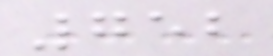752
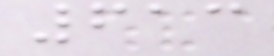613
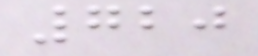720
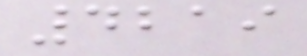4219
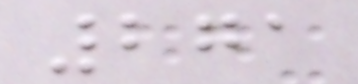271
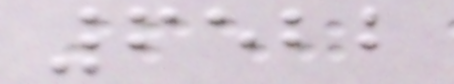6522
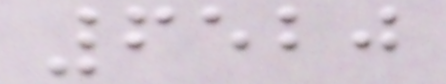6520
